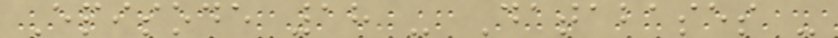Episode 18 - Databases -
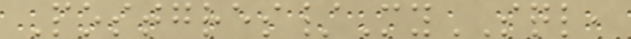Postgres/MySQL,
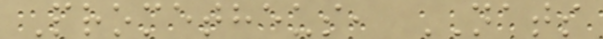Prometheus, NATS
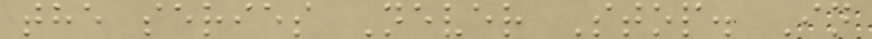the series Never Stop. In
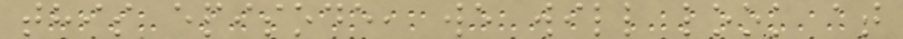this episode, we will look at
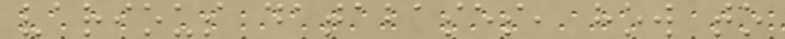various databases, how to
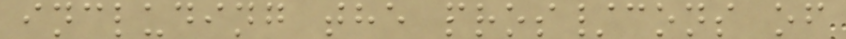including the pros/cons of
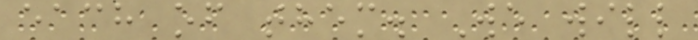each of them. We will
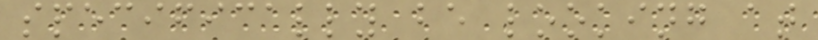specifically be looking at
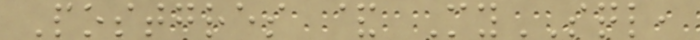Postgres & MySQL,
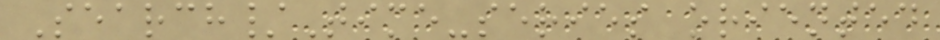Search/Time-series oriented
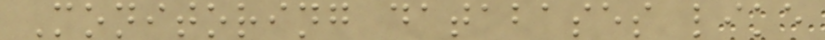Monitoring databases like
